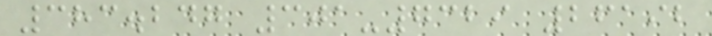383.247 301-7329 26192
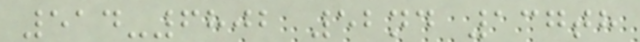514-6802 52nd 137th
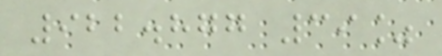922.877 39%
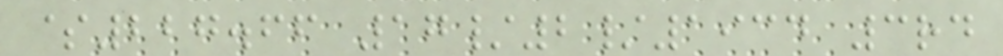$227.66 17/2/1934 3rd
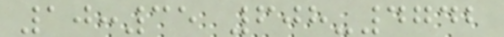10:35 608-4742
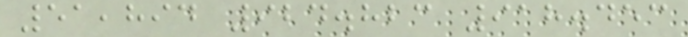51,894 924.823 918.453
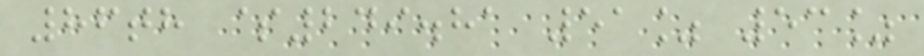86th $249.81 51% 53%
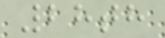28th
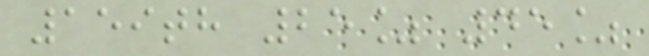159th 25% 45%
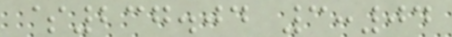$237.04 3:04
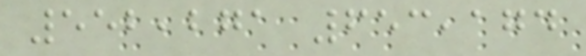552,271 653,174
